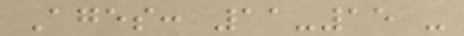Ages: 11-15 -
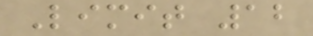Limit 12
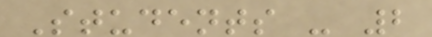Students - 2
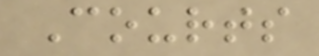Courts
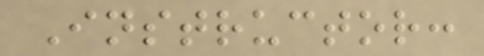Instructor:
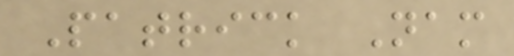Patrick Nam
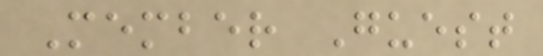Member Guest
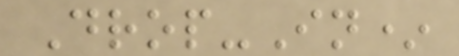Drop-In*
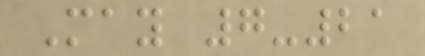May 7-21
